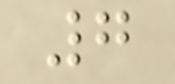7
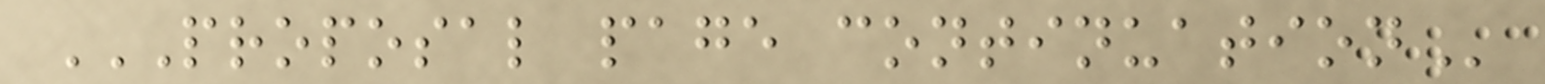PROPOSAL PAGE CONTINUATION
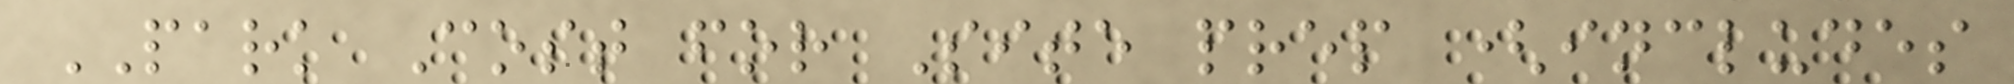PARK Cost for Site prep (includes
